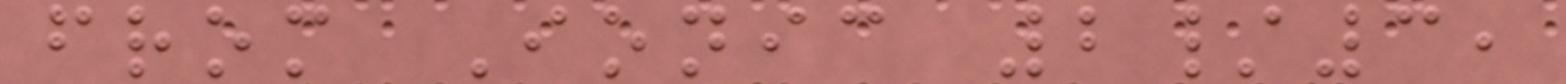from Ionic 2/3,
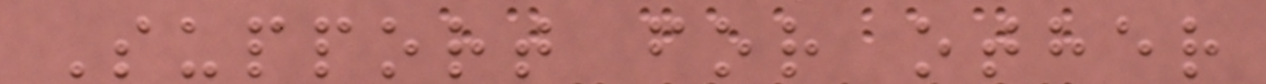Support for other
